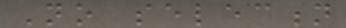No selection
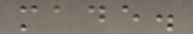made.
